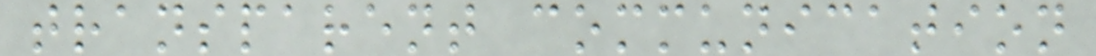transparent communication
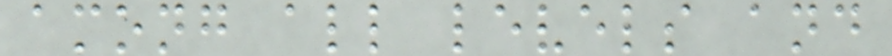among all levels and
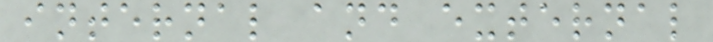internal and external
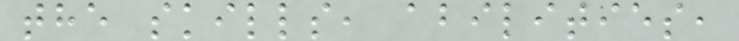the skills, abilities,
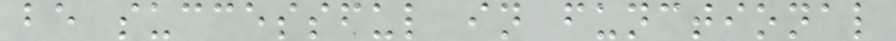be successful in functional
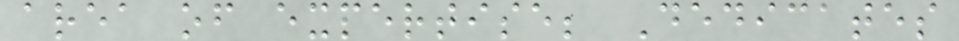area of expertise; Dedicates
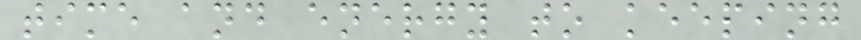time and energy to keeping
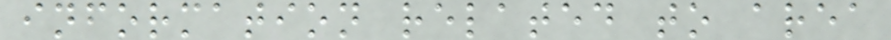information related to area
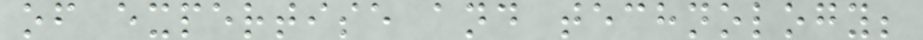of expertise and technology;
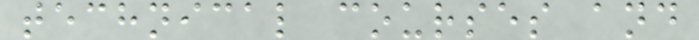technical courses and
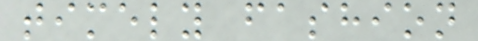timely fashion
